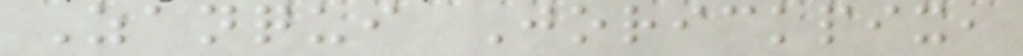Zanqui Jorickpix,
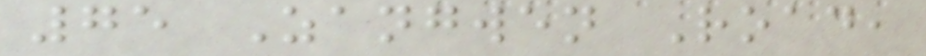75 Zangwen Road,
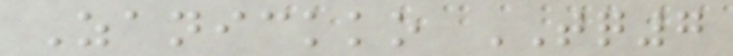Zanickko TQ7
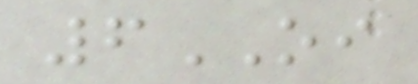6OI
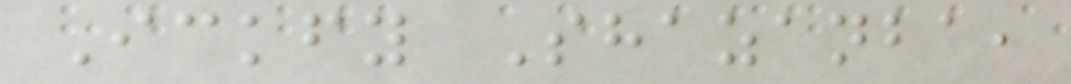Ickfy Shazanba,
